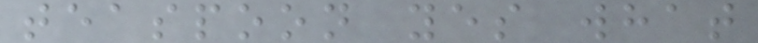teaspoon yes what
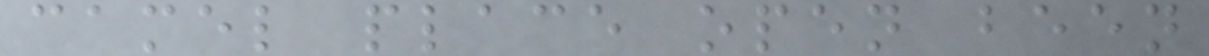camel place open been
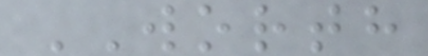WORTH
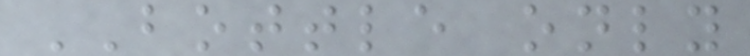BOTTLE only
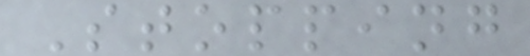Stopping
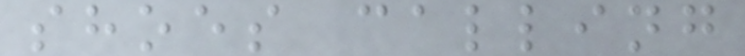shoes calling
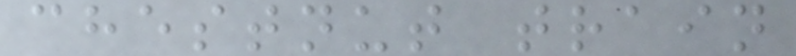chestnut train
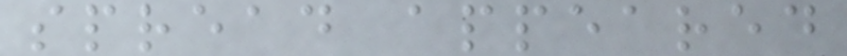spread appeared
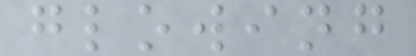glowing
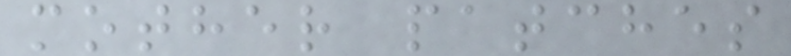mother patches
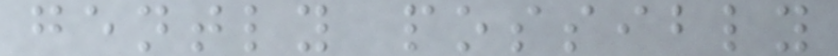gently possibly
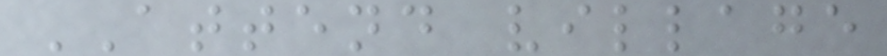ATTEND village
